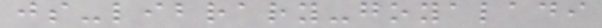js-library-goyaladi
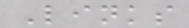Links
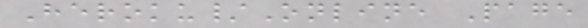Heroku/Online Page
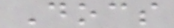Docs
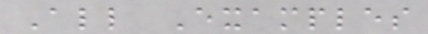All Examples
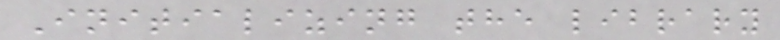Initializing the library
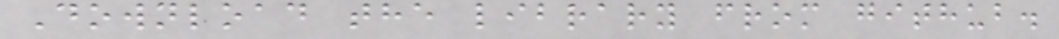Download the library from github.
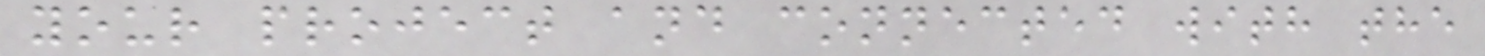your project and connected with the
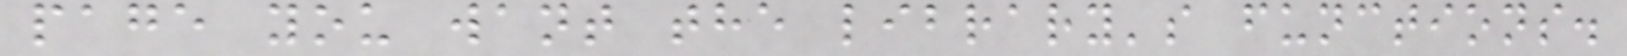page you want the library's functions.
